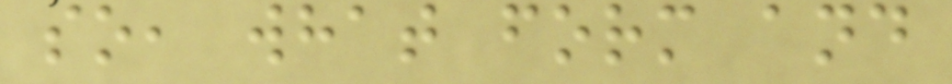so, what form and
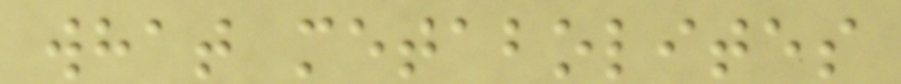what metabolites
